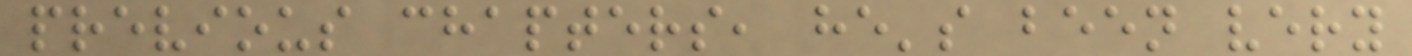previous chapters, he's been very
